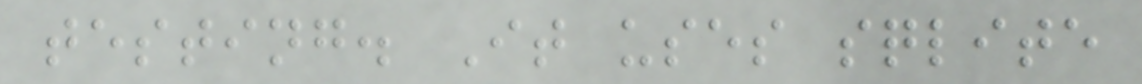testing. It uses sqlite
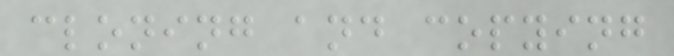cloning and copying
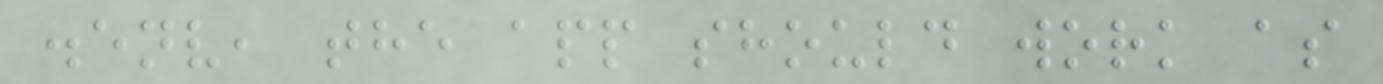.env, the app should work as
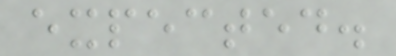expected.
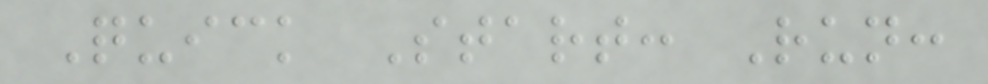Quick Start: Run:
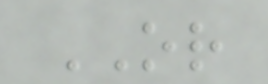OR
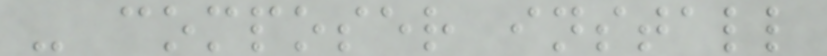- composer install
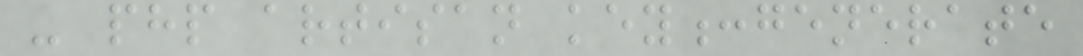- php artisan key:generate
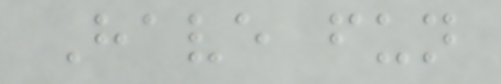Have fun
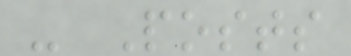- Posts
